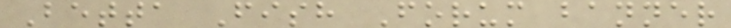Betta Fish Forum banner
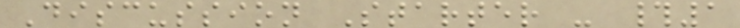Discussion Starter - #1
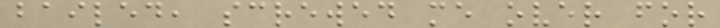bailed, screwed me over for
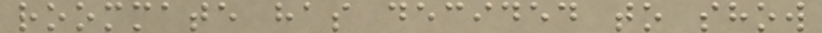roommate has decided to show
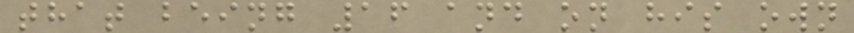that being 16 and on his own
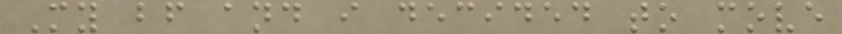My bf and i decided to move
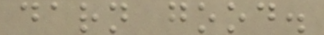darn good.
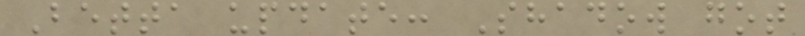Betta update: Shadow got
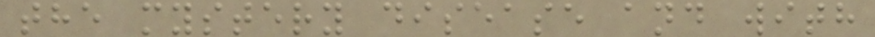the mystery disease and with
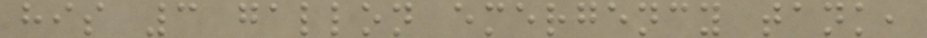his 3 gallon emergency tank,
